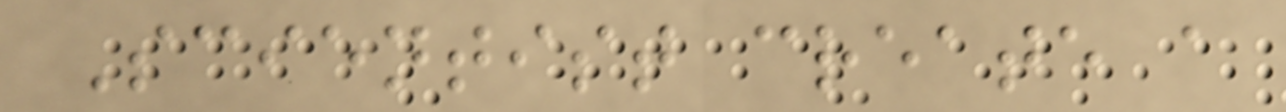Scientist create a
